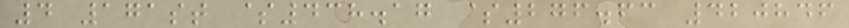4 171st $438.17 $276.63 420846
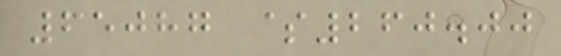65087 $260.00
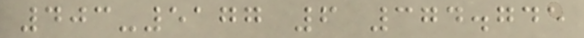403-5177 6 374.745
